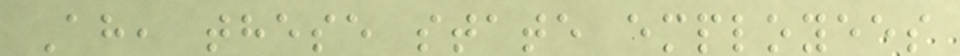Ah, these state employees
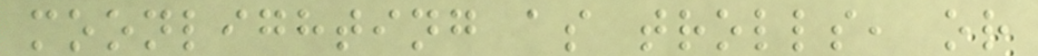moonlighting as trolls, or
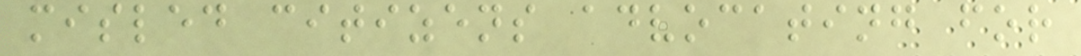misled citizens advocating for
